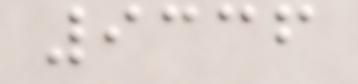9336
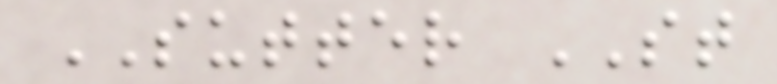SUTTER ST
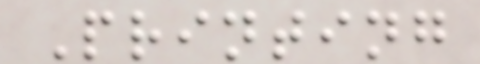Printing
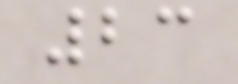23
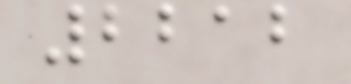2212
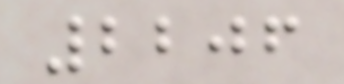2206
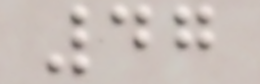47
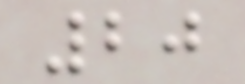20
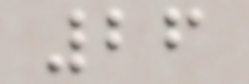26
